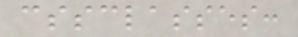cssclasses:
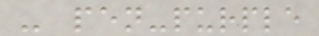- pen-purple
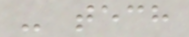- tech
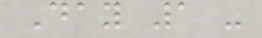Day 1 -
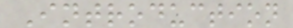Introduction
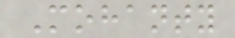Mohanty
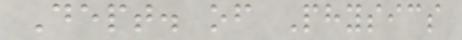Dept. of Physics
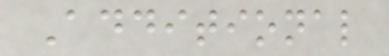Additional
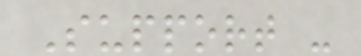Support -
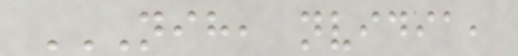NIH, NVIDIA,
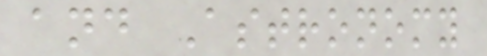and Astronomy
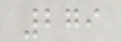279
